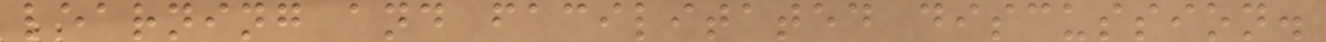learning and facilitated discussion.
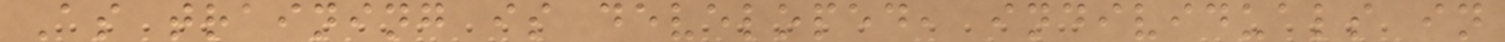As training is developed, individuals in
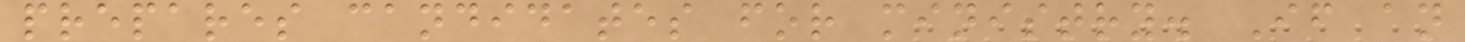prepares candidates for ministry. If an
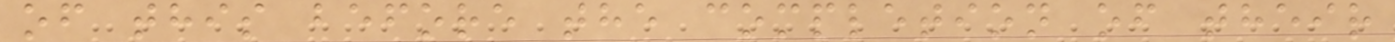of this before the completion of their
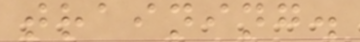training.
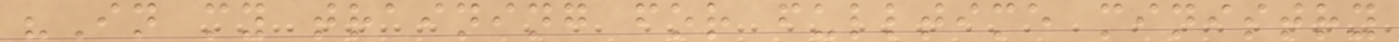"In my training for fulltime ministry
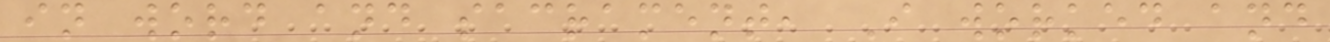in word and sacrament, I worked and
